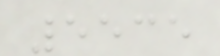5535
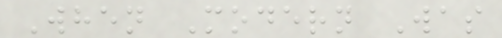When Modern Was
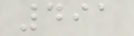491
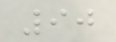90
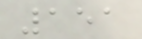151
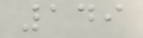149
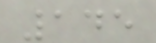145
